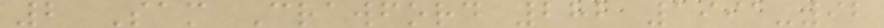2 Sam Crawford 282 1991-92
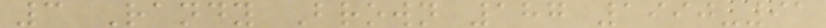3 Randy Brown 187 1990-91
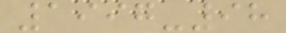1997-98
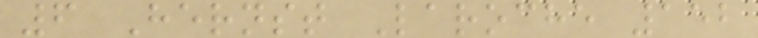6 Hernst Laroche 152
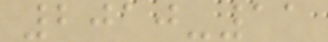2010-11
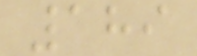189
